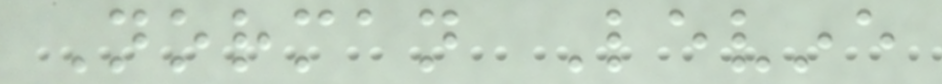Norman Levine
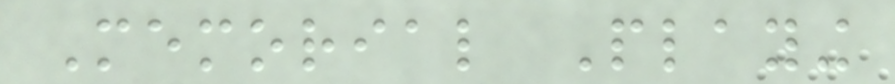Memorial Playing
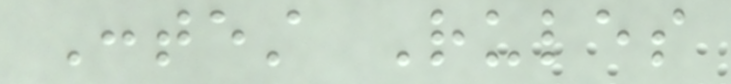Contest Rules
